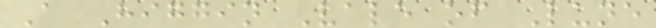A Higgin Vale of Lune
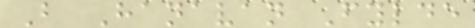B Hanavan Fylde
